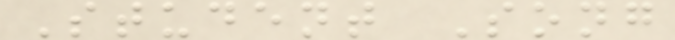Student Song
